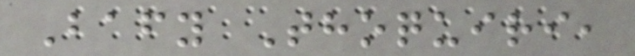Bafy Thoquiri,
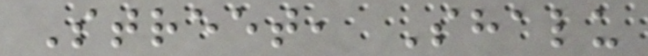Street, Shalu
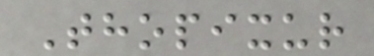Thopixur
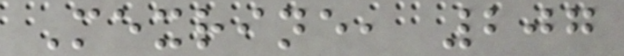Mexrine, 207
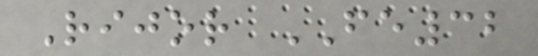Rijor FE32
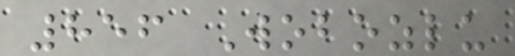856 Wobozlu
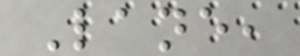Lane,
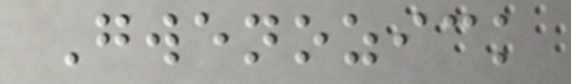Gwenozick
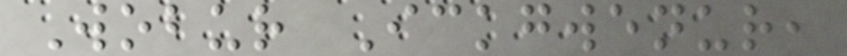Wobur Ickgwenur,
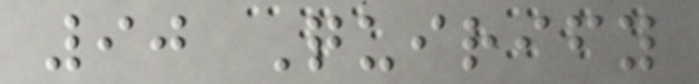90 Quirify
